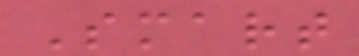Smart
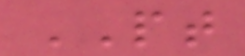PT
